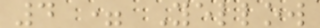4 = Yellow
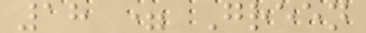18 = Green
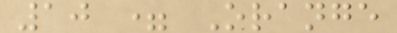10 = Orange
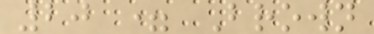20 = Brown
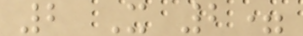2 X 2=
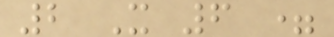2 X 6 =
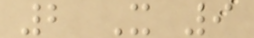2 X 9
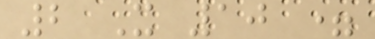2 X 10 =
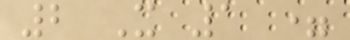2 X 1 =
